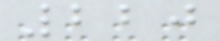220
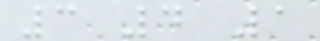3 4 1
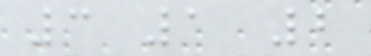3 1 2
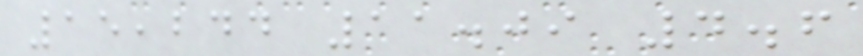15,244 11.09 4.6
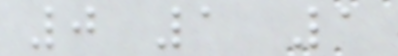0 1 1
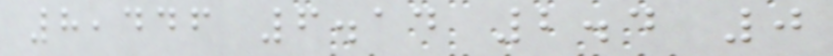8,446 6.14 2.4 0
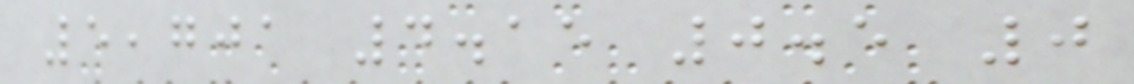5,701 4.15 0.5 0
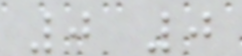0 0
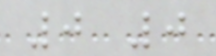0 0
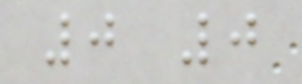0 0
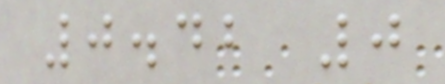0.42 0
